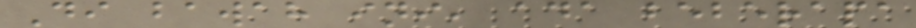Di bawah ini, ada beberapa
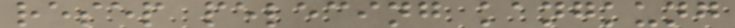resep pelecing kangkung
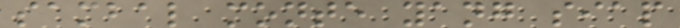sambal monte yang siap
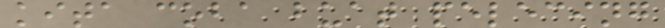kita coba buat pelecing
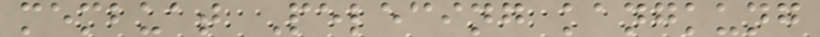membuat Pelecing kangkung
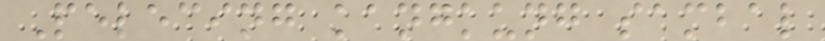Pelecing kangkung sambal
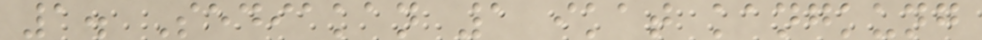1. Sediakan 1 ikat kangkung
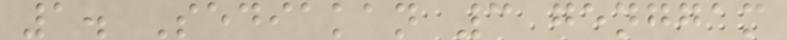1. Sediakan 3 genggam
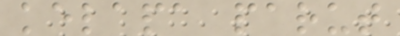kelapa parut
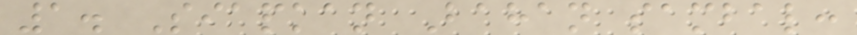1. Siapkan Bahan sambal:
